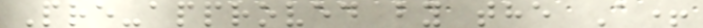Pre-approved by the A+
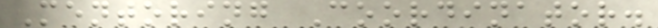Mentoring Coordinator.
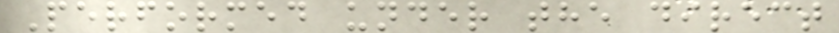Performed under the direct
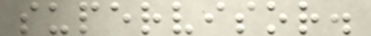supervisor.
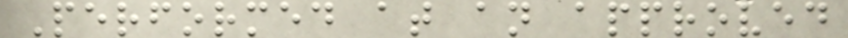Performed at an approved
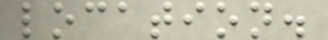location.
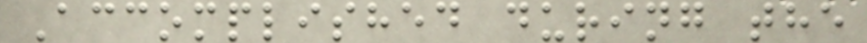Accomplished during the
